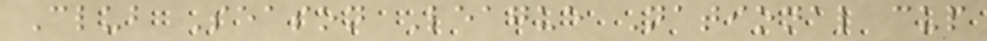Club Season League National cup
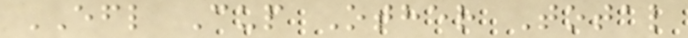EFL Cup Other Total
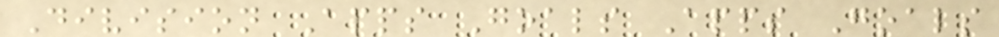Division Apps Goals Apps Goals
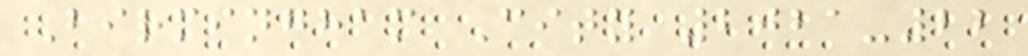Birmingham City 2021-22
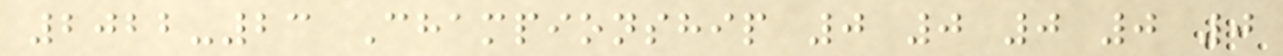2022-23 Championship 0 0 0 0 0
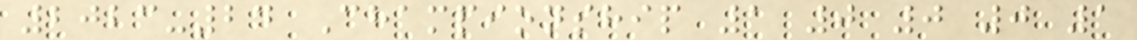2023-24 Championship 1 0 0 0 1
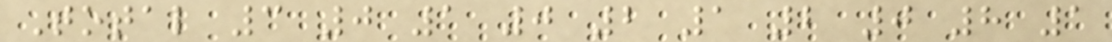Total 3 0 1 0 2 1 2 0 8 1
